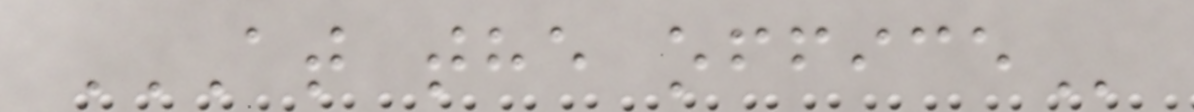AT THE OFFICE
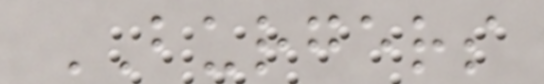BURGERS
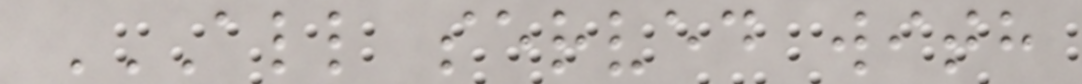ALL SERVED WITH
